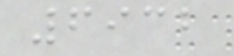6932
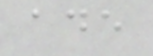ade
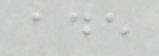ade
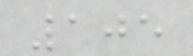105
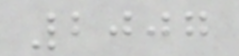2007
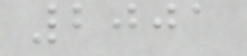2001
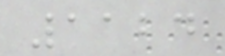1124
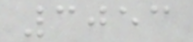3053
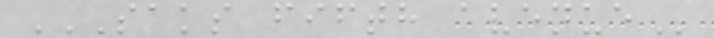SAKS FIFTH AVENUE
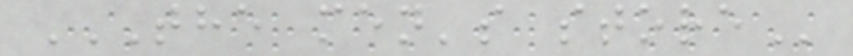THE MEN'S STORE
